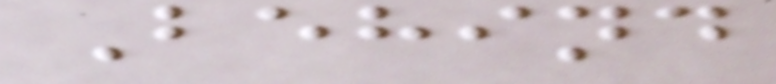Behind
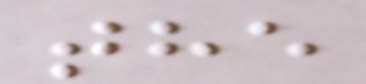the
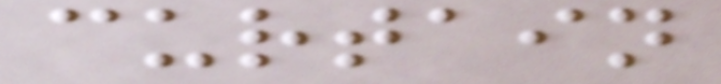curtain
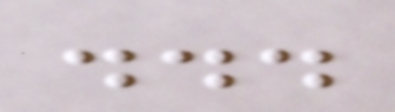...
